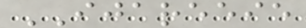IJAREEIE
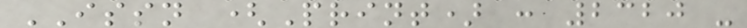ISSN (Print) : 2320 -
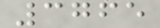3765
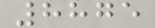8875
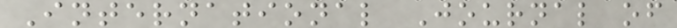International Journal of
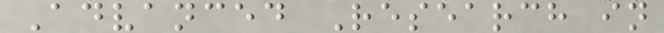Advanced Research in
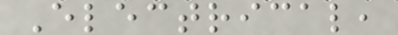Electrical,
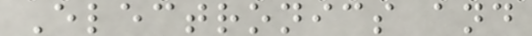Electronics and
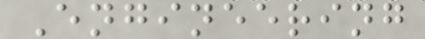Engineering
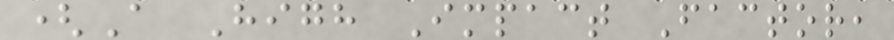(A High Impact Factor,
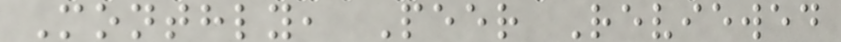Monthly, Peer Reviewed
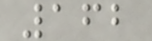162
